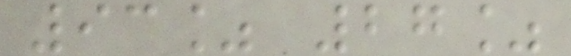93% 27%
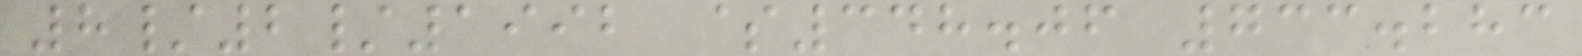8/2/1992 $348.06 733.283
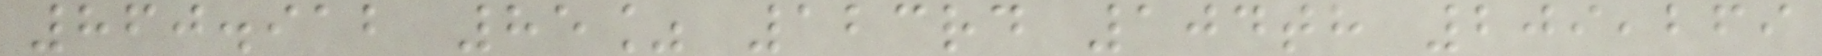860.912 85% 123rd 104th 209,269
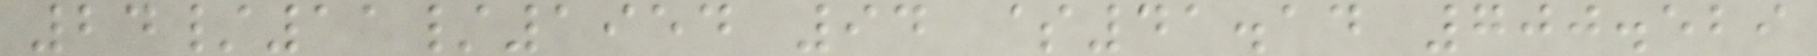24/11/1954 94 $41.14 700.529
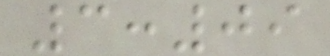3:09
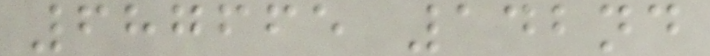687665 142nd
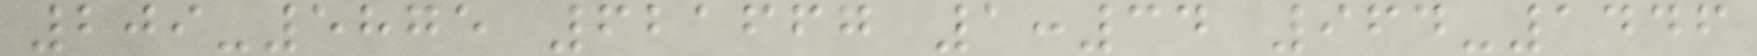209-5875 621667 1:34 964-1446
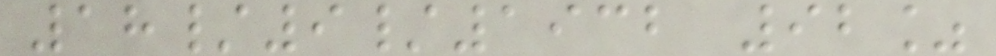18/9/1932 92%
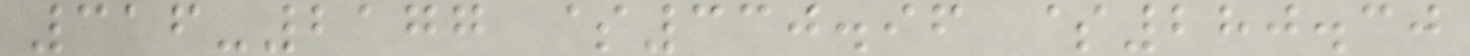316-2177 $330.96 $280.30
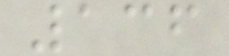136
